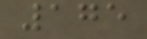175
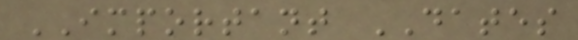IMPORTANT DATES
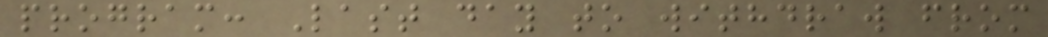program: Last day to withdraw from
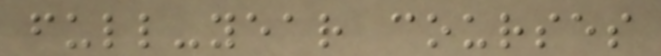full-year courses
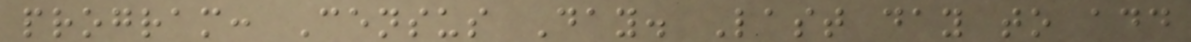program: Census Day. Last day to add
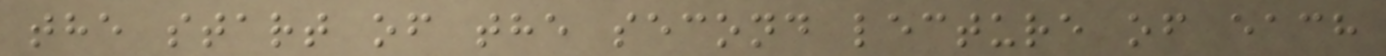the start of the second lecture of each
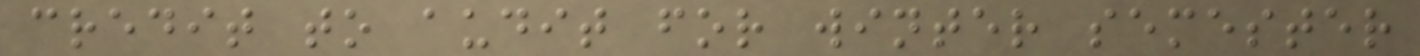credit to audit for winter semester
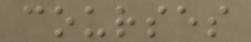courses
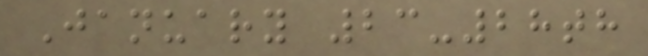January 23-28th
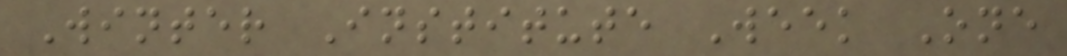Winter Institute Week One
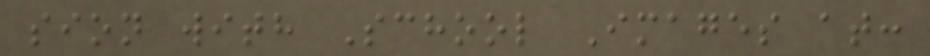sion with School Images at:
